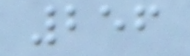256
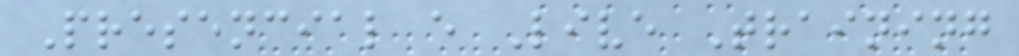Presencial e Live Training
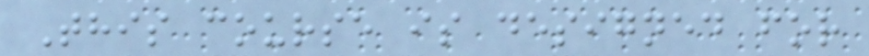This course is designed for
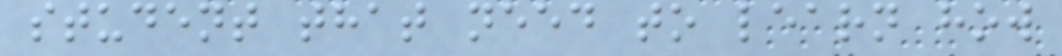student that need to learn how
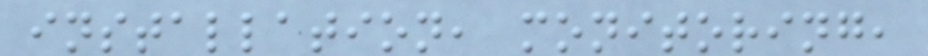installation, monitoring,
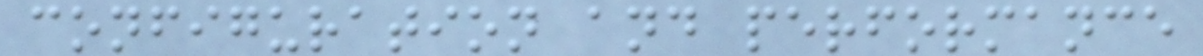configuration and performance
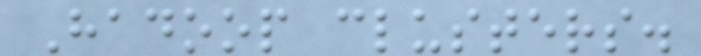Hadoop clusters.
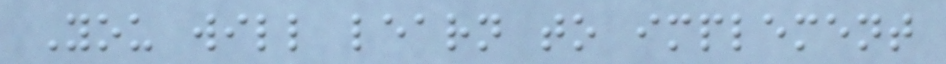You will learn to implement
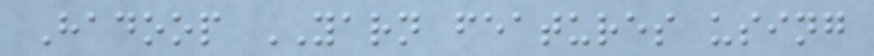Hadoop YARN features using
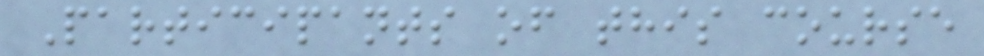Participants of this course
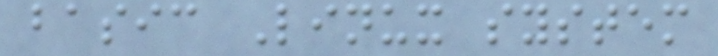basic Linux system
